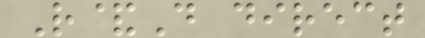R&D direct
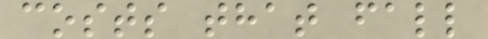costs that fall
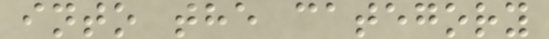into the category
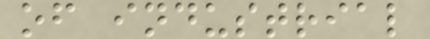of industrial
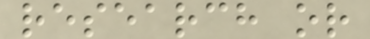research or
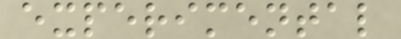experimental
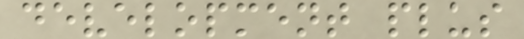development plus
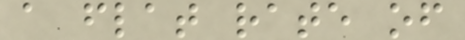a flat rate of
